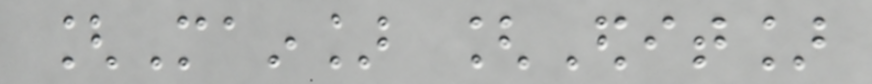[Main] [Edit]
